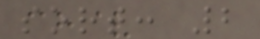sort: 2
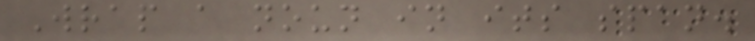Wrap a noun in its span.
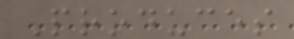Produces
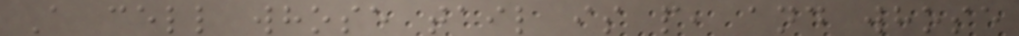A cell whose tail is p, and whose
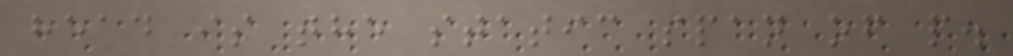head is the static span of p.
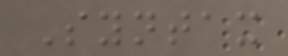Syntax
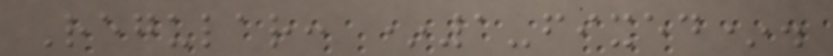Regular: *1-fixed*.
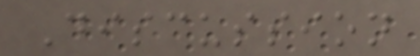Discussion
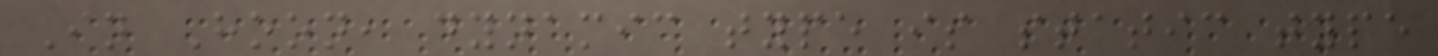In Hoon, dynamic type is static type
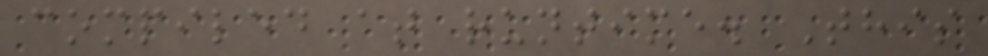compiled at runtime. This
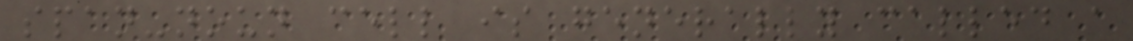span-noun cell is generally called a
